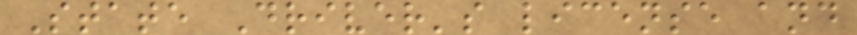State Driver's license and
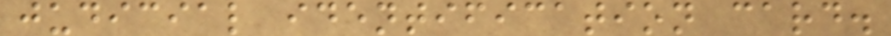judicial identification card.
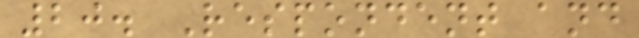20. Respondent and
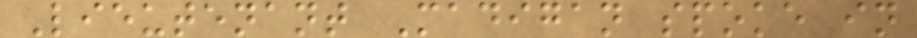Lieutenant Madigan spoke in
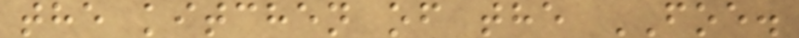the kitchen of the FOE.
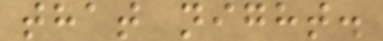that night.
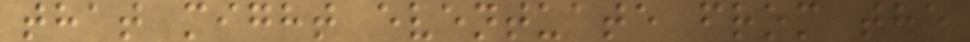that might eventuate from the
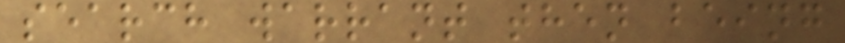search warrant then being
